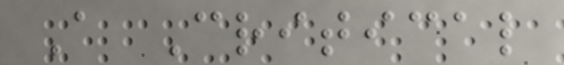A Critical
